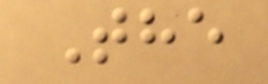The
